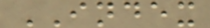INDEX
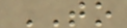TO
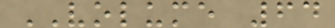VOLUME 64
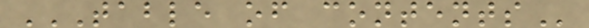TABLE OF CONTENTS
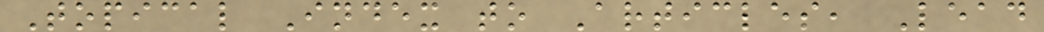Topical Index to Articles, Lead
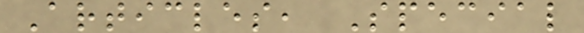Articles, Special
